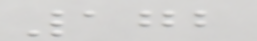172
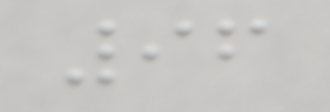96
